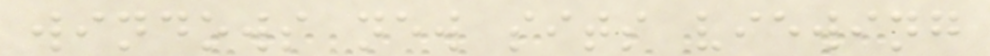windows new sits viewing
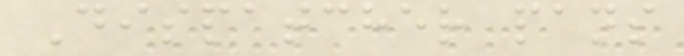Dispatcher pans
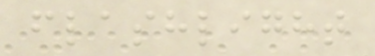flashlight
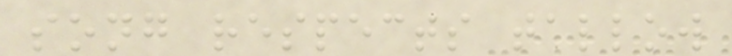song respects tallow
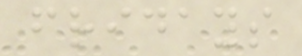fridays
